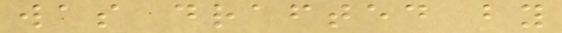was drafted by
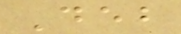Deb
